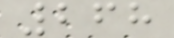268
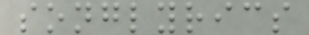songlyrics
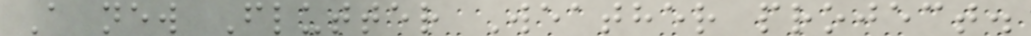A new Flutter Weather project.
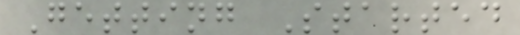Getting Started
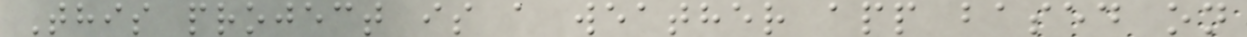This project is a weather app based on
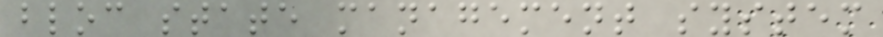bloc state management system
